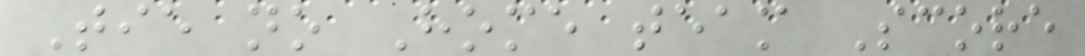Tie no Home team Score
